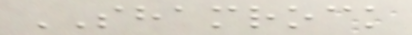SHAMROCK
